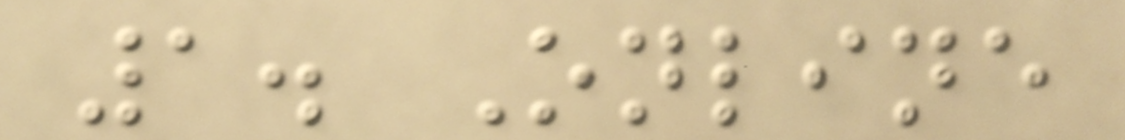1. Online
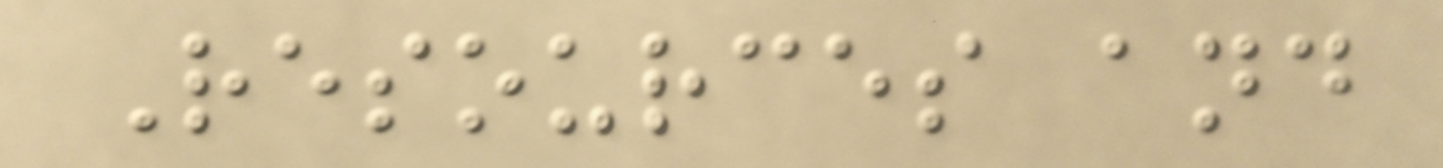Resources and
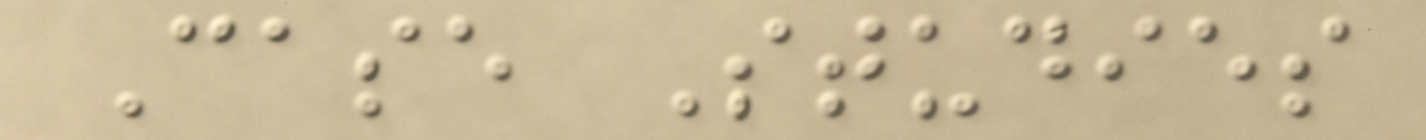Case Studies
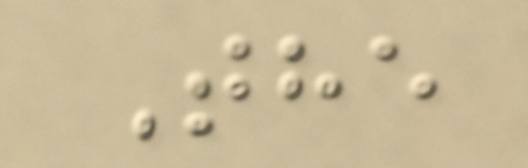The
